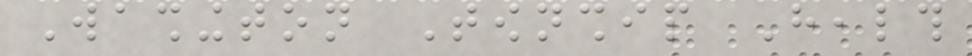Washington Township Health
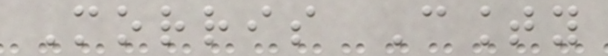Morris County
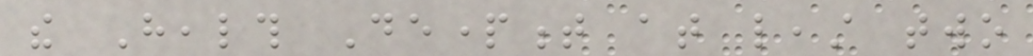the Health Department at least two
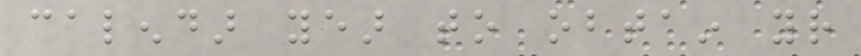calendar year to obtain your
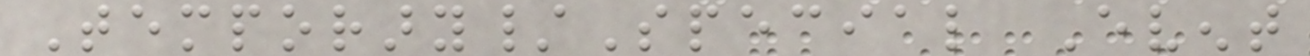Temporary/Special Event
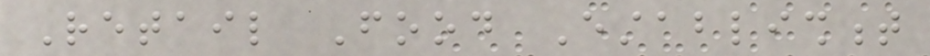Retail Food Establishment
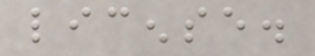license.
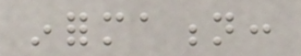information:
